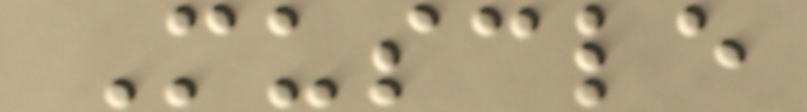Muscle
